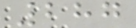287
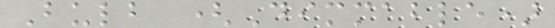Bulb (Dimmable)
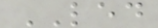LED
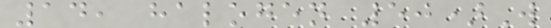14, halogen 50)W
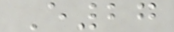E27
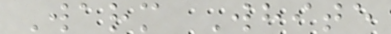Warm White
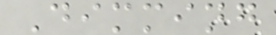Dimming
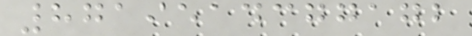8719514377172
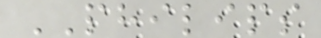PHILIPS
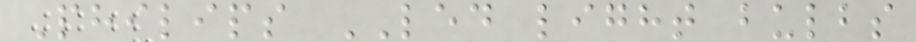Philips LED light bulbs
